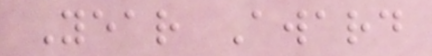Year Award
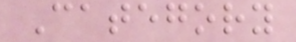Category
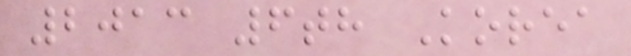2013 6th Korea
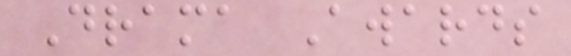Drama Awards
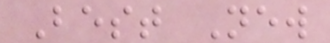Best New
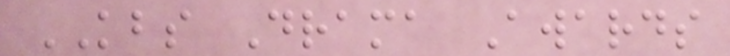KBS Drama Awards
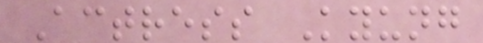Actress Kyung
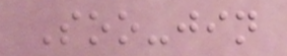Soo-jin
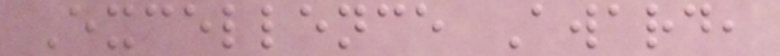Excellence Award,
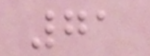71
